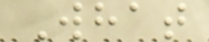What
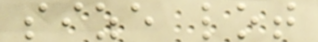size lot
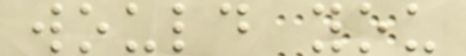would you
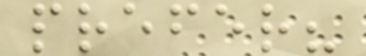prefer?
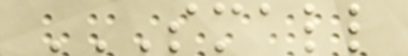SMALL
